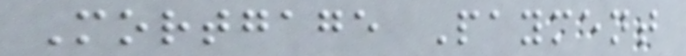Mortgage Payment
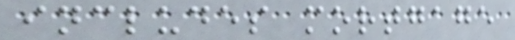includes mortgage
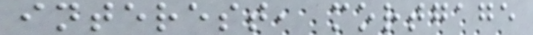interest, mortgage
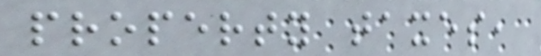property taxes,
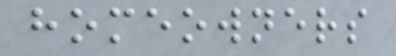homeowners
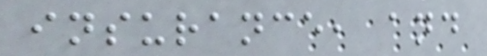insurance, and
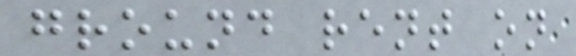ground rent on
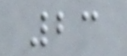23
